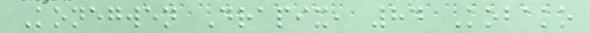Konegwen Drapix, 84 Kobako
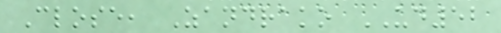Close, Zandrako UD52
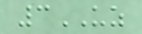3UZ
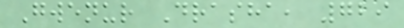Gwenur Drasha, 729
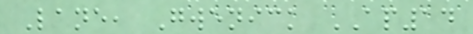Lane, Gwenick AP14
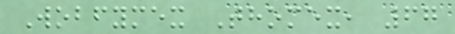Wobfymex Thomex, 67
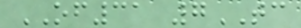OF31 7TC
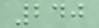240
